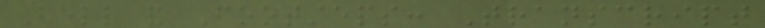Bell and Footsteps: Transcript
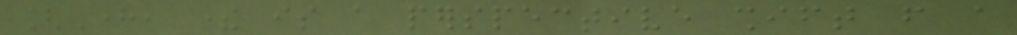[Here, there is a perspective shift from a
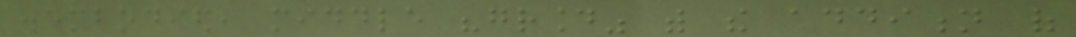disembodied, middle "ground" with the addition of
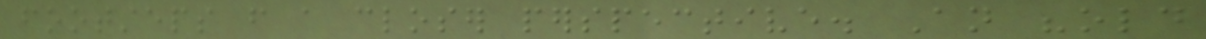footsteps from a closer perspective. An "old
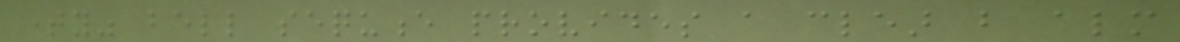timey" bell sequence provides a clear but almost
